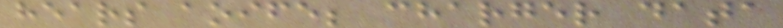hears aoife; charger data
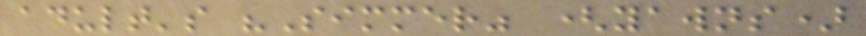adult's "Simmer" (yawns)
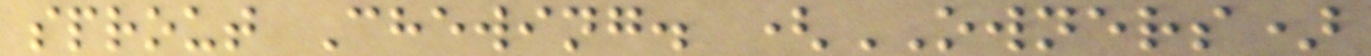sprout Chewing. (OWNERS)
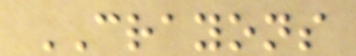CRAYONS
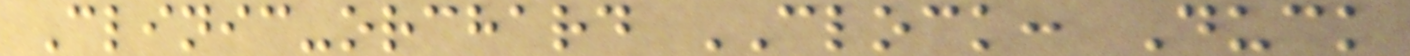Clinic-orchard CLOCK: Duck
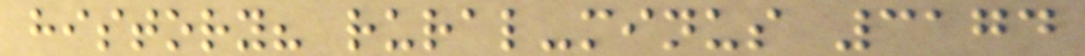history? rural-minus 3174
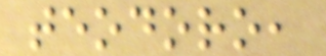teodoro,
